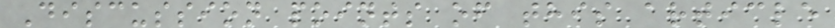Discussion points of this article
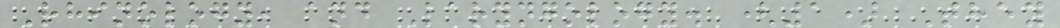Rhinology, and Laryngology. (1) They
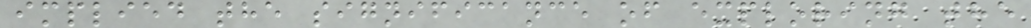implied the significance of exploring the
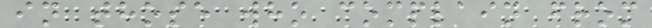in those who complain from
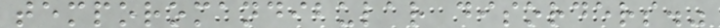temporomandibular disorders."
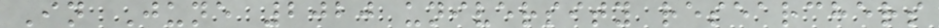In June 2020 university researchers
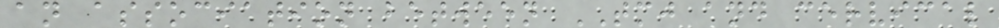an association between TMJ and cervical
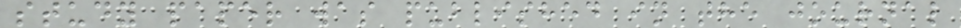study paper was published in the journal
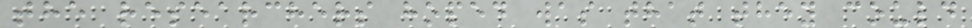the researchers hoped was that they could
